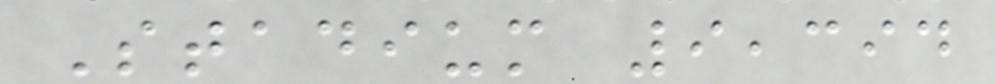Stadium 9,394
